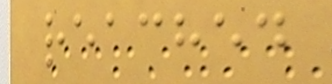reached
